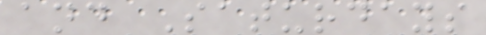and Saturdays
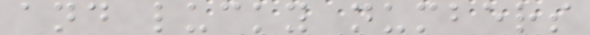and lucky numbers
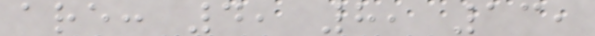are: 4, 8, 13,
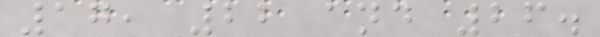17, 22 and 26.
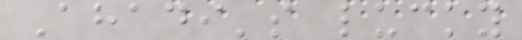Ahadi's lucky
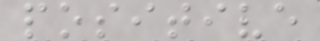positive
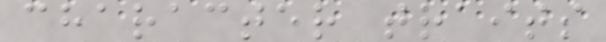character traits
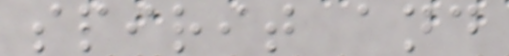spirit and
